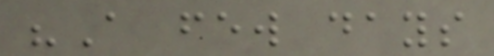"A few days
